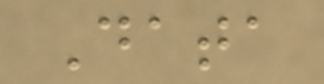Data
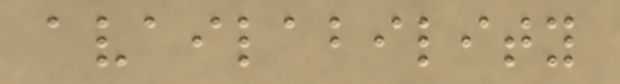availability
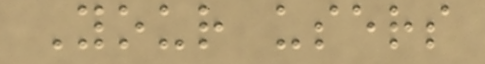Your users
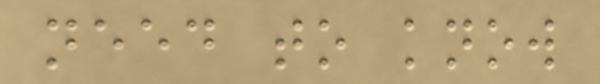need to know
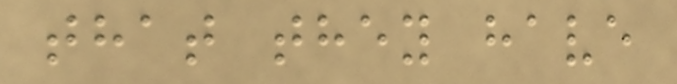that they have
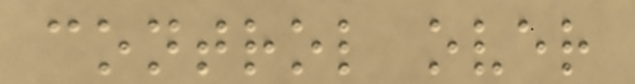control over
